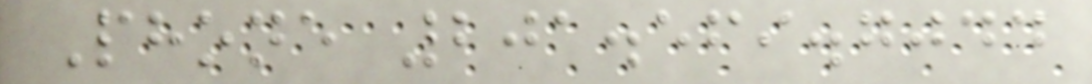Phone 201.569.7044
